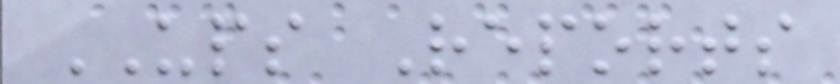UPS Reports
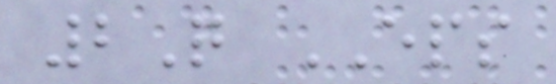2Q EPS
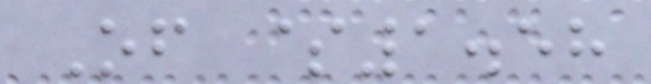Of $1.58
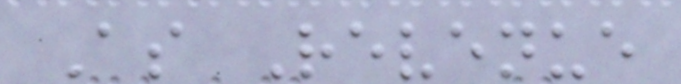As Revenue
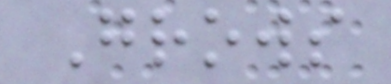Grows
